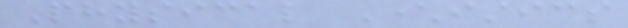Physical Characteristics
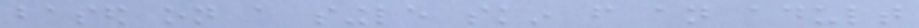based on a single skin from an adult
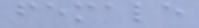female
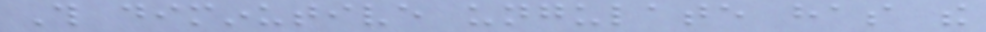This diminutive ungulate has the
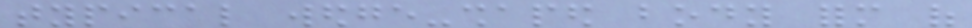typical wedge-shaped body form of
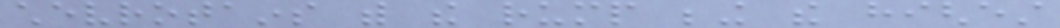chevrotains with the rump being the highest
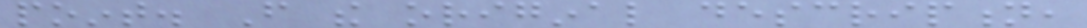point. From the original description,
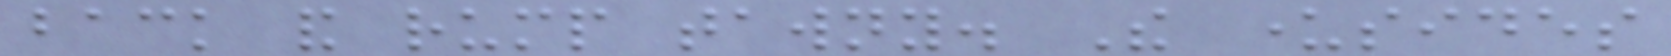back and rump tawny. The undersides
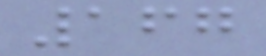167
